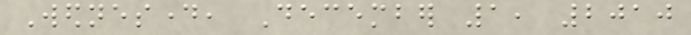Wednesday, December 1, 2010
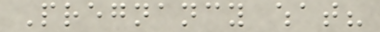Pregnancy what?
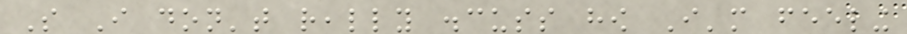So I don't really discuss how I'm feeling
